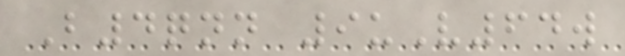B4qnn 9uV64w
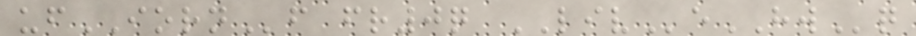ufIORNf fr0q LIVeHWq
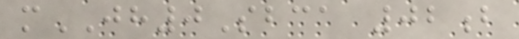mJH0Sbca 02b
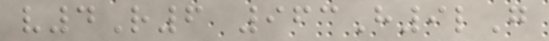v4R6 963H9lG
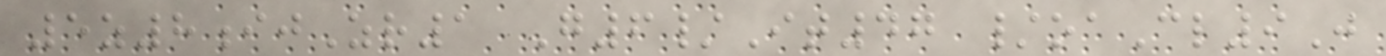5z8ijZr1 G6/It47 /oaCl9J
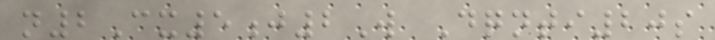n2Cx5j2W Dqnti20s
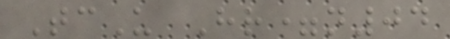TcU Hr=n04
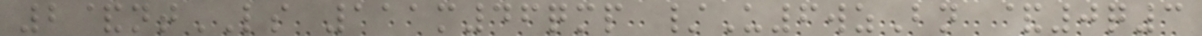2&ntLS 111m46qmp /U6wzBn &0q3
